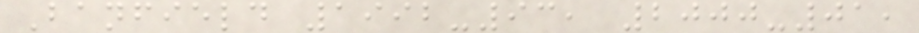Banfield 1992-93, 2000-01,
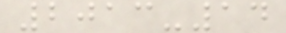2013-14
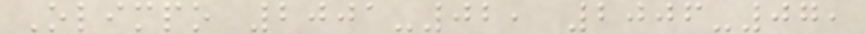Olimpo 2001-02, 2006-07,
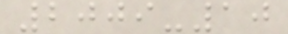2009-10
